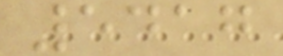5417
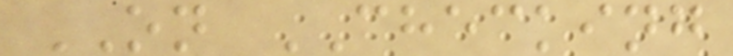ON CHECKING
